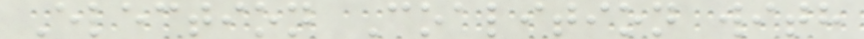Election Coalition with
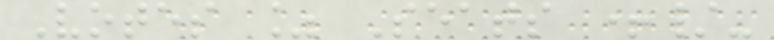Votes % Seats +/-
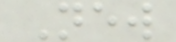New
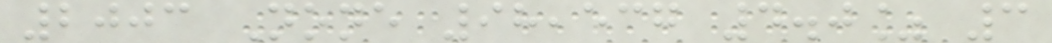2003 None 98,537 4.0% 3
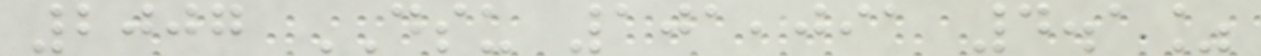2007 DSU 101,091 4.1%
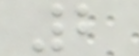2
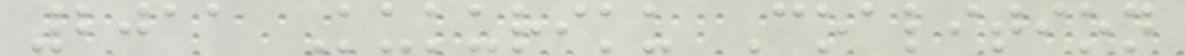2011 Kukuriku Coalition
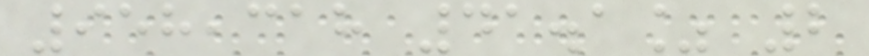958,318 41.1% 2
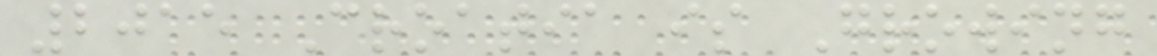2015 Croatia is Growing
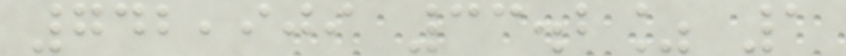742,909 33.2% 1
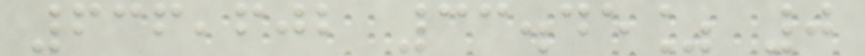636,602 33.45% 0
